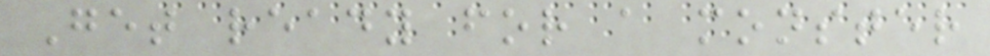Get ready for a monster
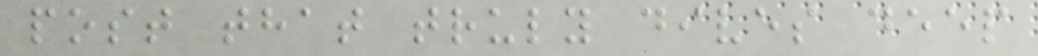post that truly dives deep
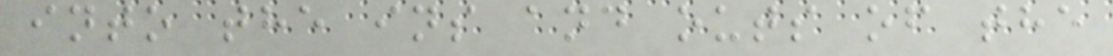into the ins and outs of the
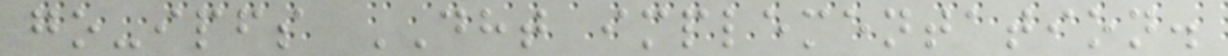go-ipfs DHT implementation.
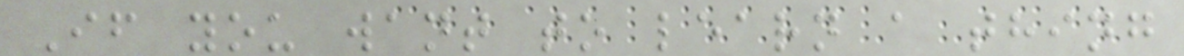If you want to learn a thing
